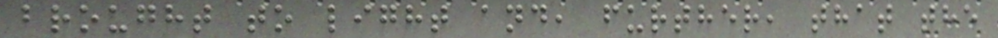brought to light and, further, that the
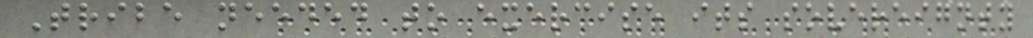Tribe needed to exercise its sovereignty
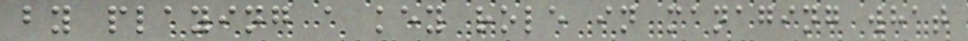by playing a key role in managing what
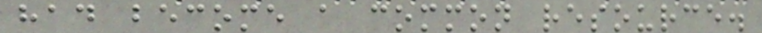had become a common resource.
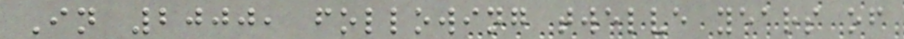In 2000, following twelve years of
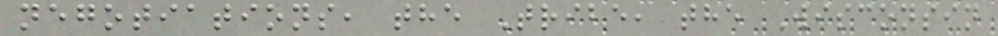negotiations, the Tribe, the Wisconsin
